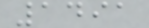1491
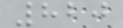820
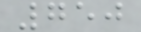750
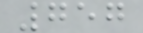757
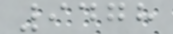9478
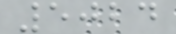5024
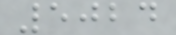5024
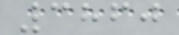3860
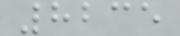8235
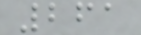261
